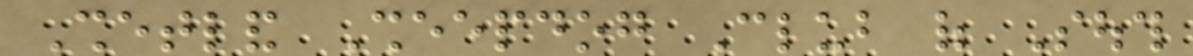Shetland Sheepdog Club of South
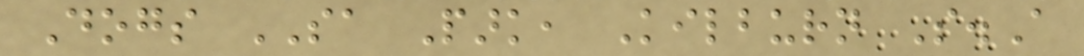Dogs SA Park, Kilburn S.A
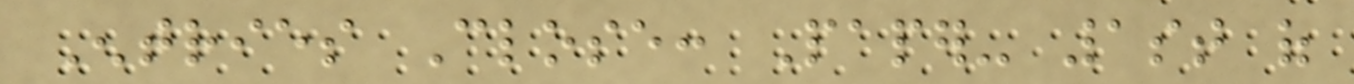Entries Close: Paper- 1st of
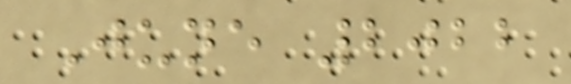June 2022
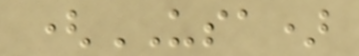(USA)
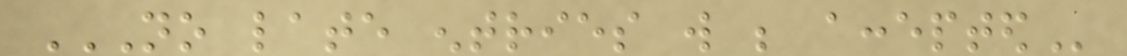NO LATE ENTRIES WILL BE ACCEPTED
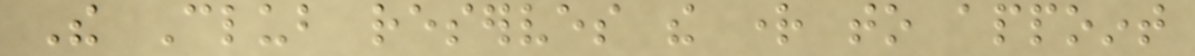The Club reserves the right to appoint
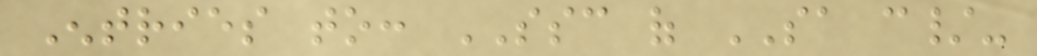Entries to: SSC of SA c/-
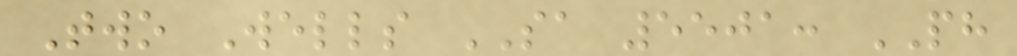Two Wells SA 5501: PH
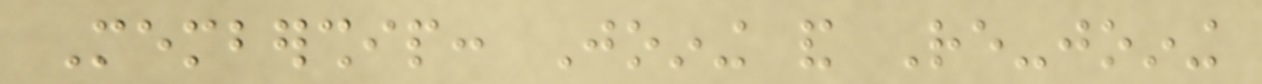Membership: Joining and Re-joining
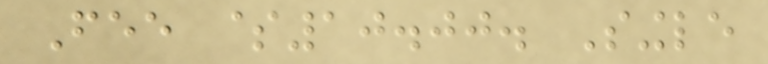Fee $10.00. Single
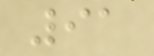91
